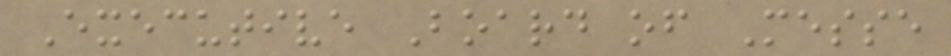Executive Board of Messe
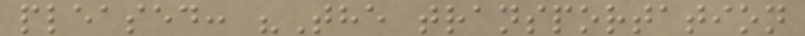pleased: "The transportation
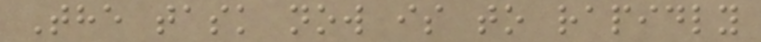The task now is to rapidly
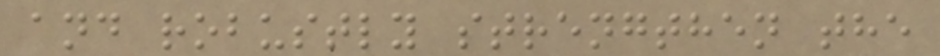and robustly strengthen the
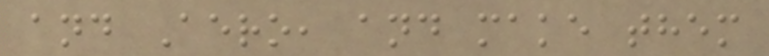and Aero, and make them
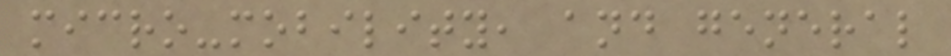micro-mobility, and general
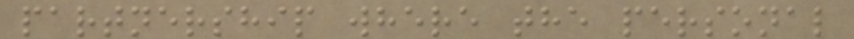partnership where the personal
